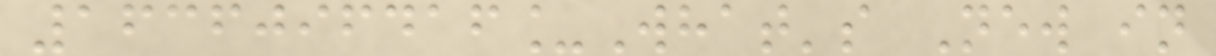1636096416_What's New in
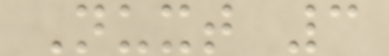Nuxt 3
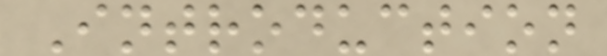Introduction
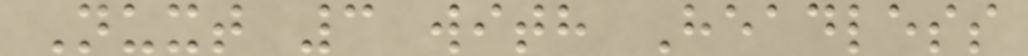Nuxt 3 with Headless
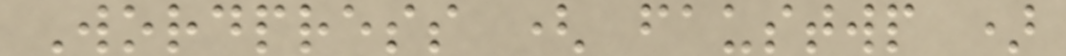Wordpress ( faustwp )
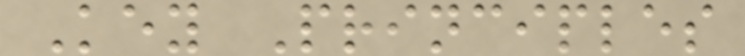Key Principles
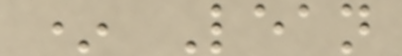* Lean
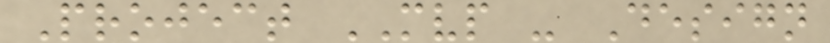Project MVP - Design
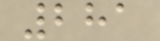281
